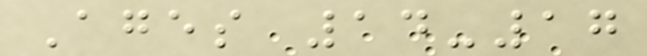Ages 14-17
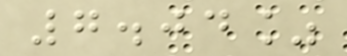7.04%
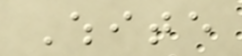White
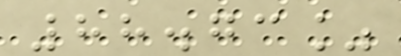88.73%
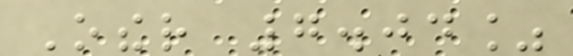Other 7.04%
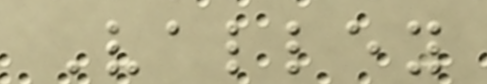Valley
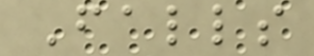Falls
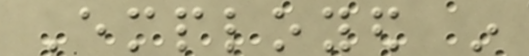Employed in
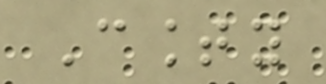County
